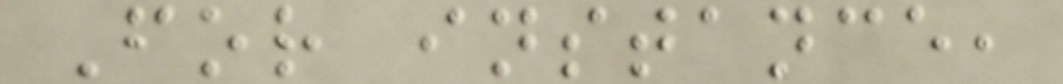For instance,
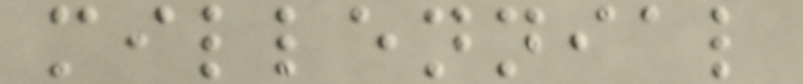millennial
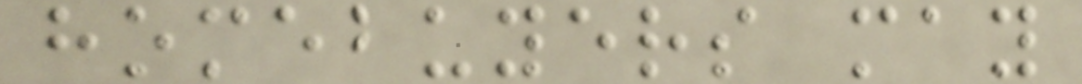homebuyers may
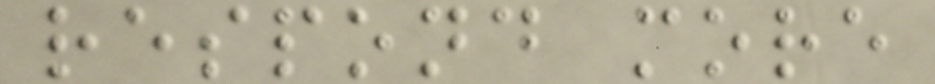respond more
